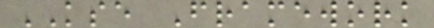KSE Framework
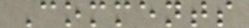Comments
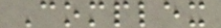Complex
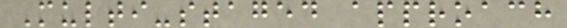Multi-staged approach
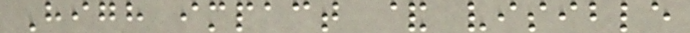High impact & visible
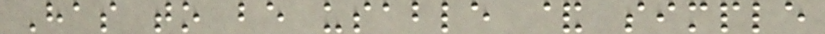Has to be usable & simple
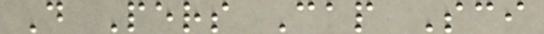D Pers Cap Sci
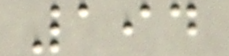194
